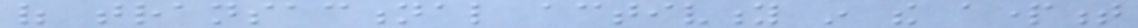of transactional activity in the apartment
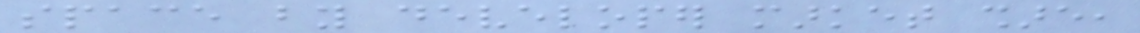space by developer market share,
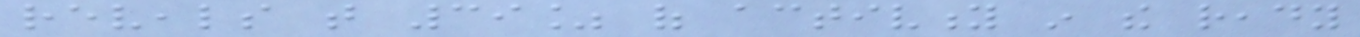reveals that 39% of activity in the ready
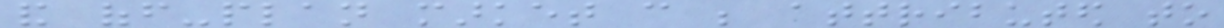and off-plan market can be attributed to
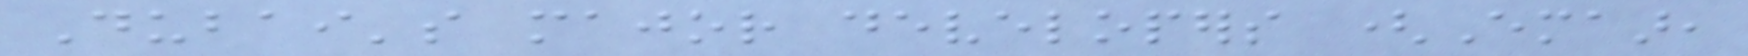Dubai's major developers (Emaar,
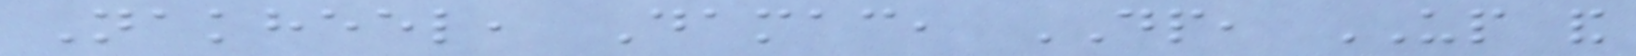Nakheel, Damac, DP, UP and
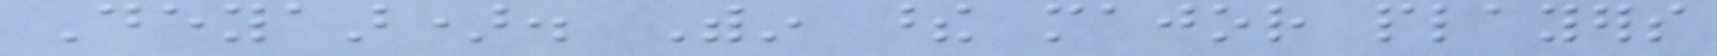Deyaar). Within these major players
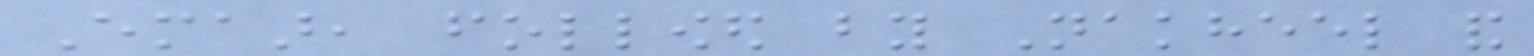Emaar, followed by Nakheel and
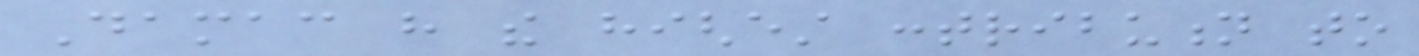Damac have the highest contribution to
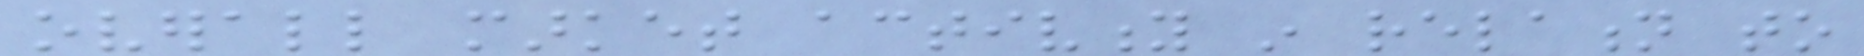overall market activity in relation to
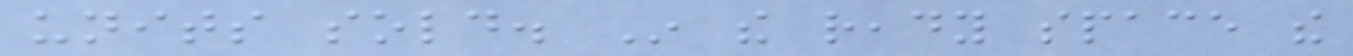units sold. In the ready space the
